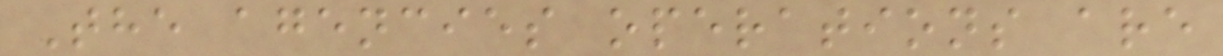The agencies operations are
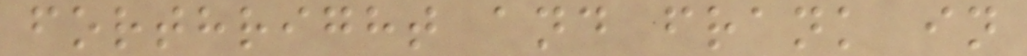forthright and frank in
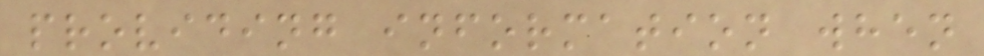providing information when
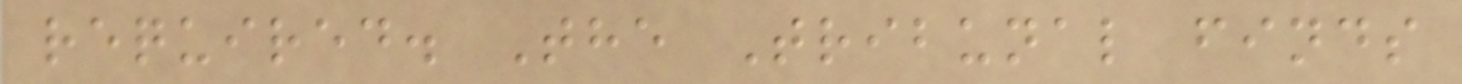required. The Tribunal finds
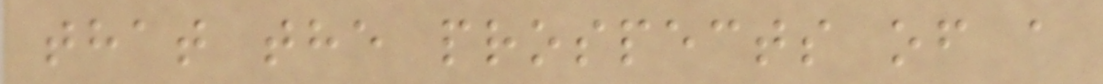that the prospects of a
